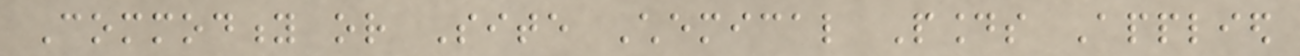Commodity or Site Chemical Pounds Applied
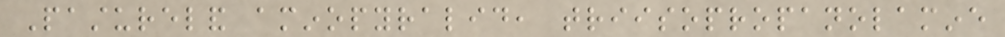Pastureland aminopyralid, triisopropanolamine
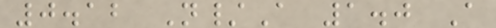0.12 N/A 1.0 A
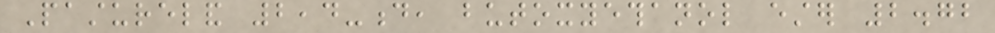Pastureland 2,4-d, butoxyethanol ester 2.72
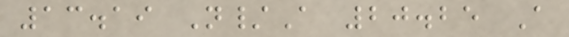13.19 N/A 20.25 A
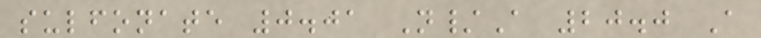sulfonate 0.01 N/A 20.0 A
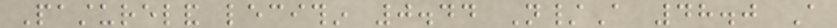Pastureland lecithin 0.44 N/A 48.0 A
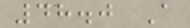48.0 A
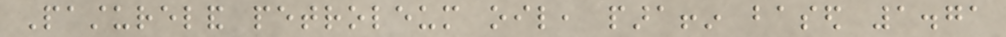Pastureland petroleum oil, paraffin based 1.71
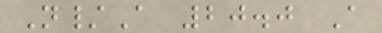N/A 20.0 A
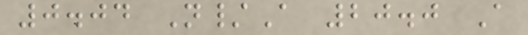0.04 N/A 20.0 A
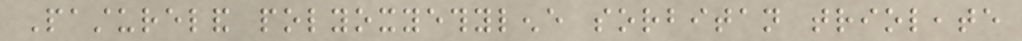Pastureland polyoxyethylene sorbitan trioleate
